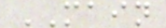MAIN
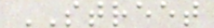STREET
